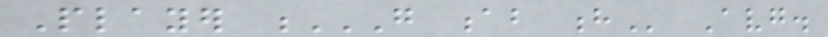Player G AB H Avg.
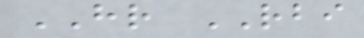HR RBI
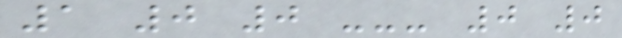1 0 0 --- 0 0
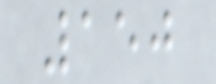150
